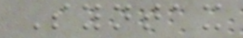Syntax
